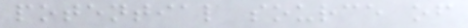potential source of
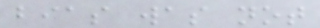bias was not
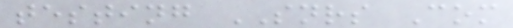testing SNRS Com
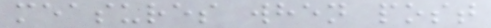measures when post
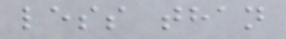less than
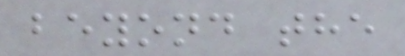beyond the
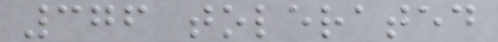376 tolerated
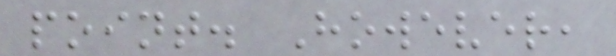point. However,
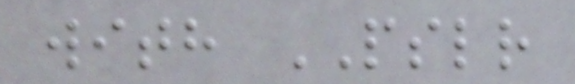with PSLR
